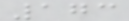173
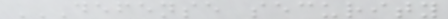DEFENSE SECURITY
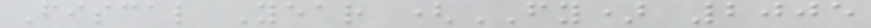Fiscal Year (FY) 2005
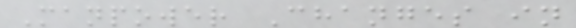Manpower Changes in
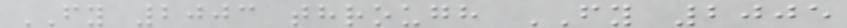FY 2003 through FY 2005
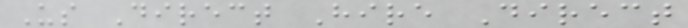Us Direct Hire Direct
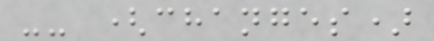-- (changes)
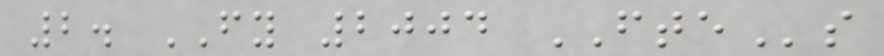2. FY 2004 FTEs
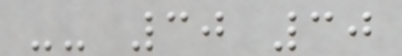-- 30 30
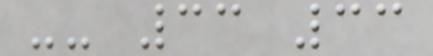-- 33 33
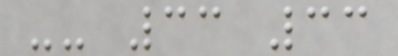-- 33 33
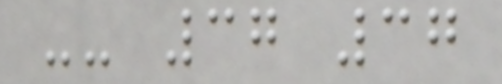-- 37 37
